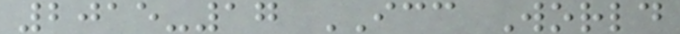2015-17 ICC World
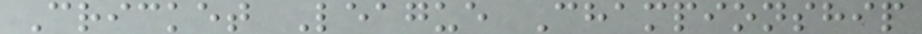Cricket League Championship
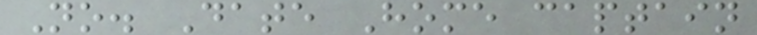No. Date Home captain
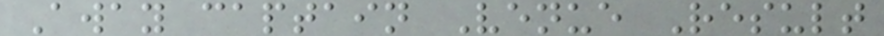Away captain Venue Result
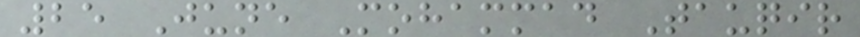25 June Mohammad Tauqir
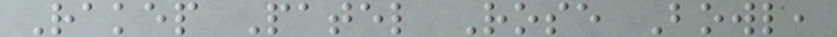Rakep Patel Rose Bowl,
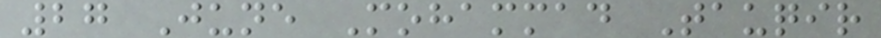27 June Mohammad Tauqir
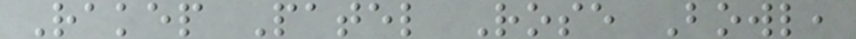Rakep Patel Rose Bowl,
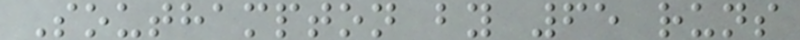Southampton by 65 runs
